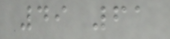49 61
